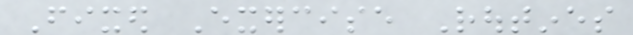Fixed Exercise Routines
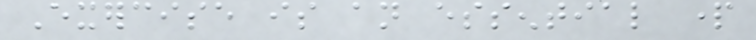Exercise is an essential part
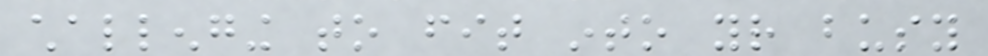challenging to fit into your busy
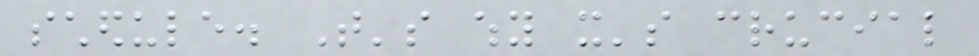schedule. That's why it's crucial
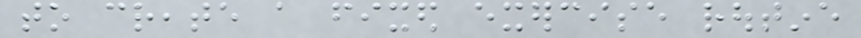to create a fixed exercise routine
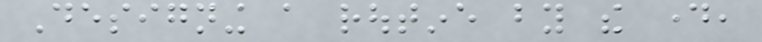Designing a routine by the day,
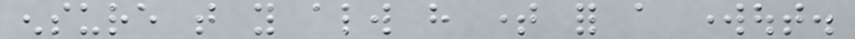ensure that you always have time for a workout.
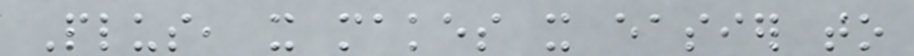Plus, it makes it easier to
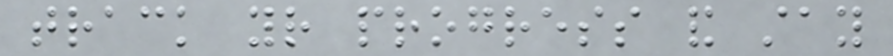track your progress and stay
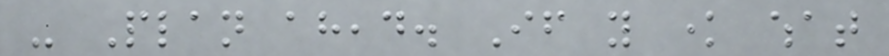- Plan ahead. If you know what
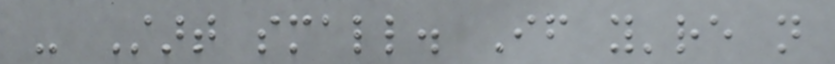- Start small. If you're not
